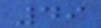49
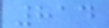814
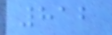812
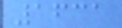1631
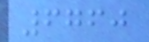6760
